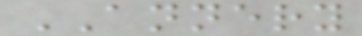ANNERY
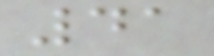41
